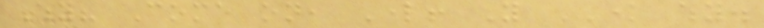Why? Come on, Lord! You KNOW why.
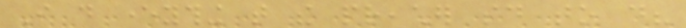I do everything that the preacher said to do?
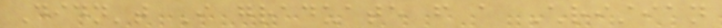Didn't I graduate from a Christian
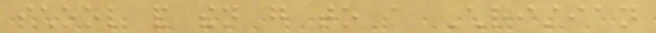school and then go to a Christian
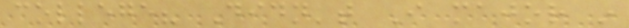college? Didn't I major in
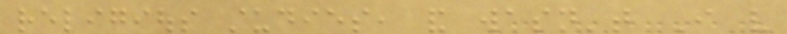religious studies, and wasn't I very
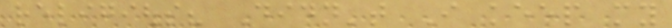religious? Didn't I keep my
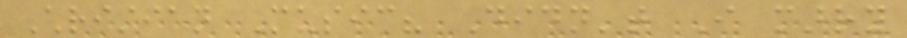Christian Music? Didn't I marry
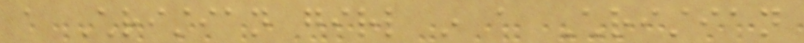a Christian girl in a Christian
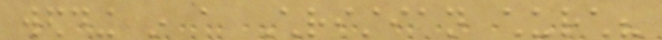wedding in a Christian church?
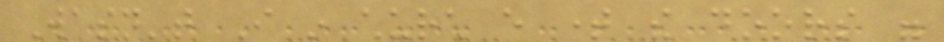Wasn't I in church every time the doors were
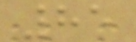85
